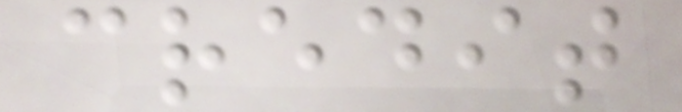credit
